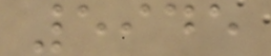5945
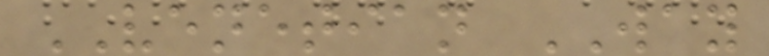VENETIAN WAY
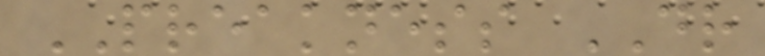PREAKNESS DR
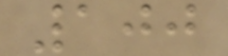100
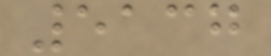5137
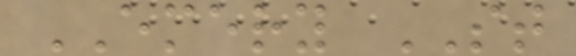EMERY ST
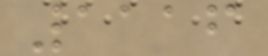1116
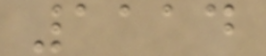1114
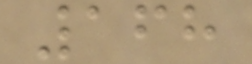168
